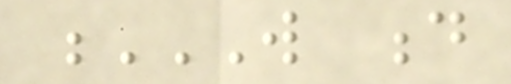W D
